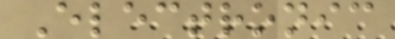Electronic
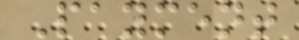Payment
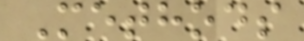Methods
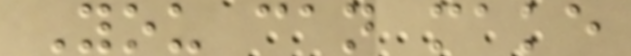You can make
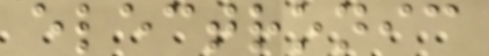electronic
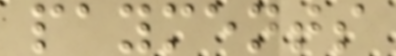payments
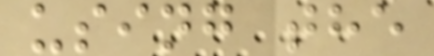using the
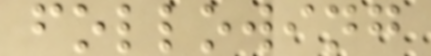following
